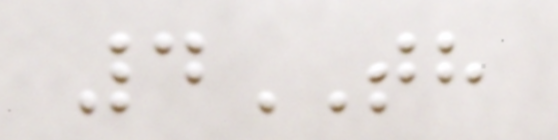4TH
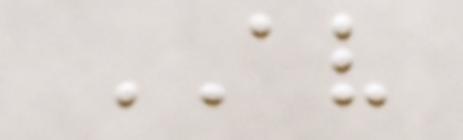AV
